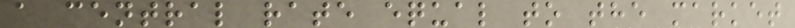a central rate equal to the market
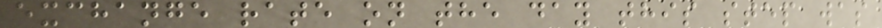exchange rate on the day this step was
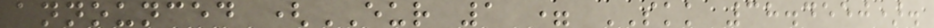announced (EUR 1 = SKK 38.4550).
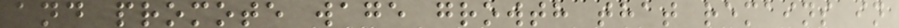and promote wage growth that remains in
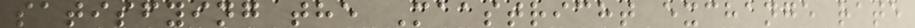satisfying the Maastricht exchange rate
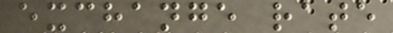exchange rate
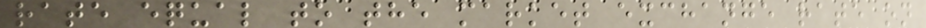rate equal to the market exchange rate on
